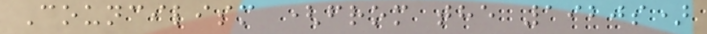Councilism (from the 1920s)
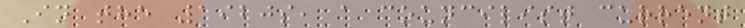In the 1920s, a councilist current
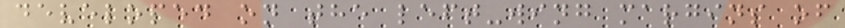developed on the left-wing margins of
